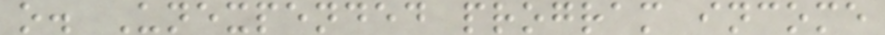o. Unexpended program income
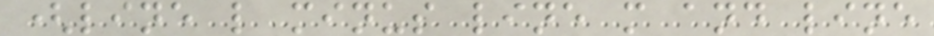(line l minus line m and line
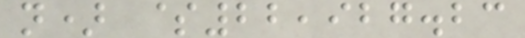n) $22,927.23
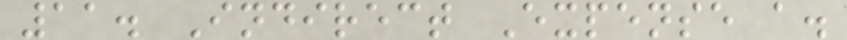11. Indirect Expense a.
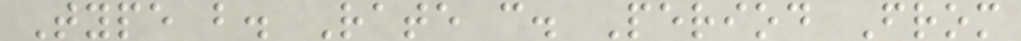Type b. Rate c. Period From
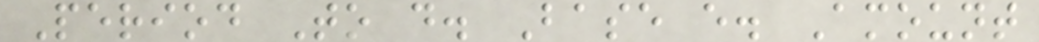Period To d. Base e. Amount
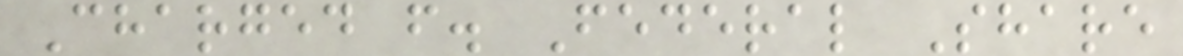Charged f. Federal Share
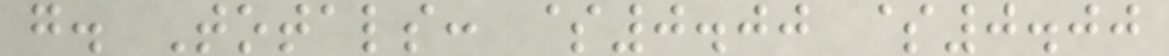g. Totals: $0.00 $0.00
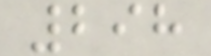298
